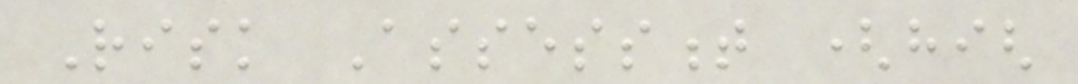Risk Assessment (high
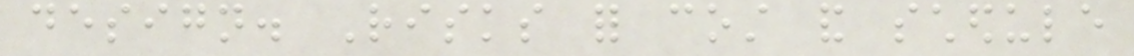design. Risks for cost and schedule
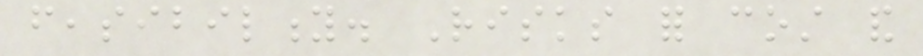feasibility. Risks for cost and
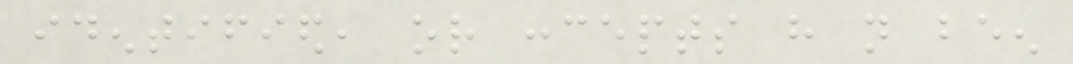identified, or concepts have not been
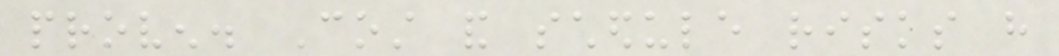proven. Cost and schedule risks have
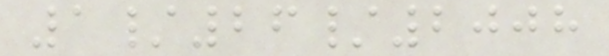1/26/2008
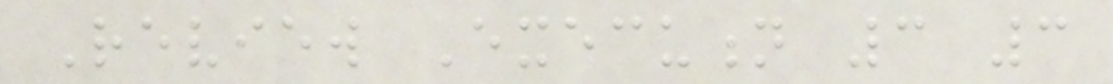Review Execution 3 3
